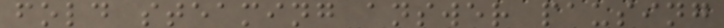fold steaming answer pausing
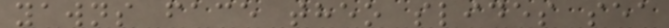yawns face theo slides sea
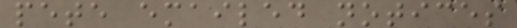pete emailed notices
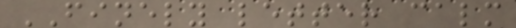FINELY letter calm
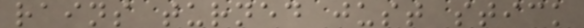rains turned just stick
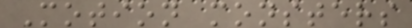Motion monsters
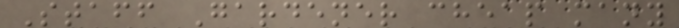Staff Gardener cheap many
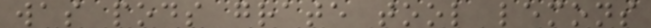was pods grate tool lemons
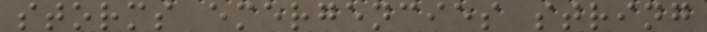storms emergencies string
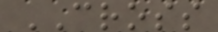CROSS
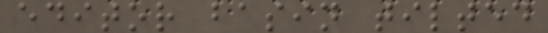editor basin tilted
